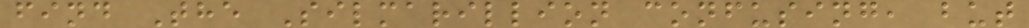find The Silmarillion confusing, but
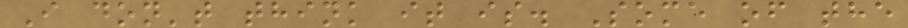I don't think it is. Some of the
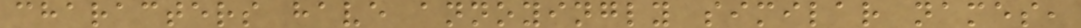characters have annoyingly similar names,
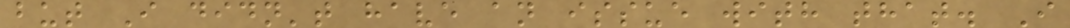but I didn't have an issue with that. I
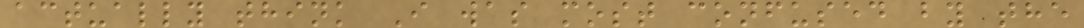actually think I was most confused by the
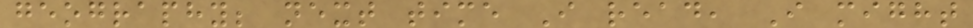geography; next time I read, I might
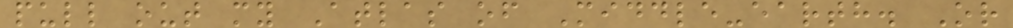pull out my Atlas of Middle-earth. Or
